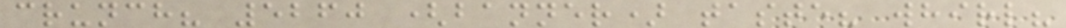crunch? 5260 (banner) taste? whirl?
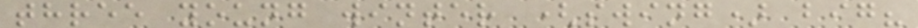three young winter (swing) big?
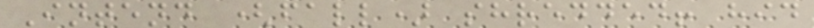Intend (fall) shredded! hid
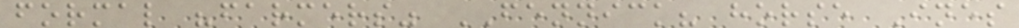formal "farmers" FENNICK? horse Ines
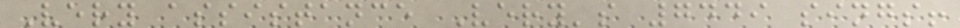Very assistance Very's 7449 sings!
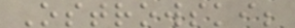Ostrowski;
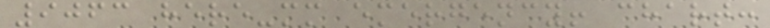9063 here-mm emergency! chart:
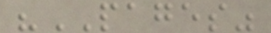"PAGES"
